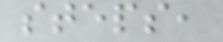steps,
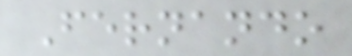Fernando
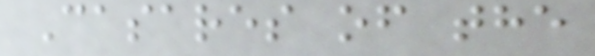Casares of the
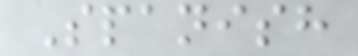Spanish
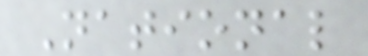National
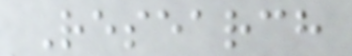Research
